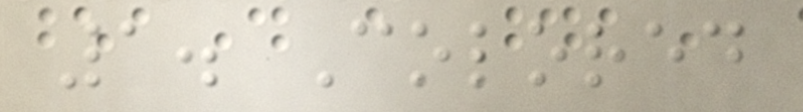1. Colored
